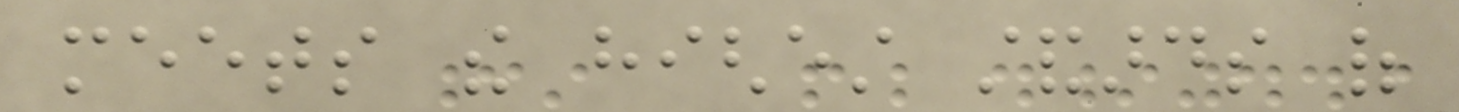meets the highest standards of
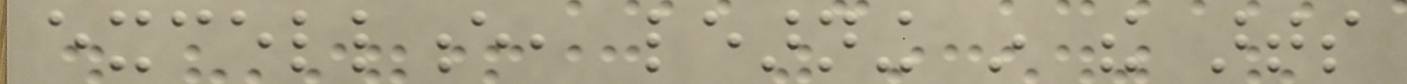excellence, learning in the arts
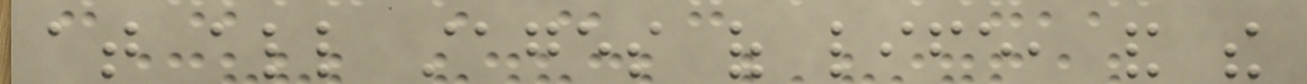at all stages of life, and the
